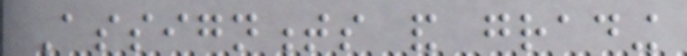Assignments and grading
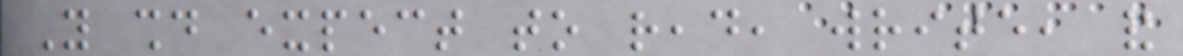You should expect to read, write, and
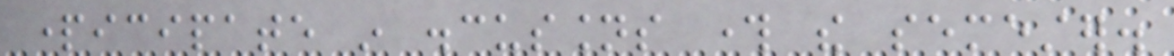participate in discussions through the semester.
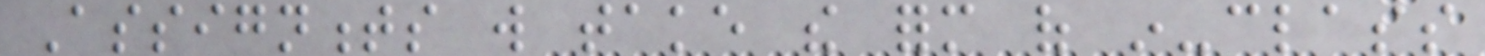Assignments will take the form of in-class
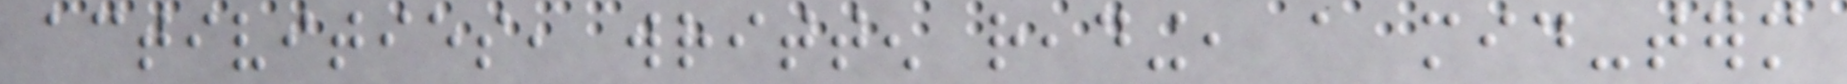activities, written reading, a mid-term
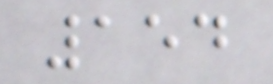154
